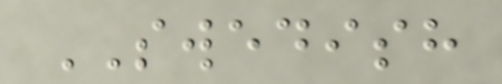SWEDISH
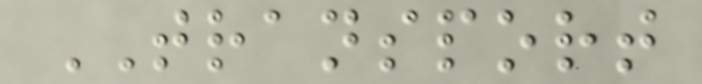TRANSPORT
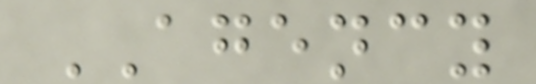AGENCY
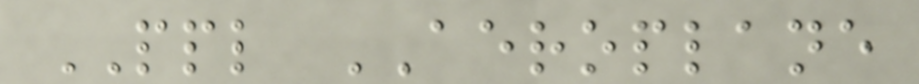PPL AEROPLANE
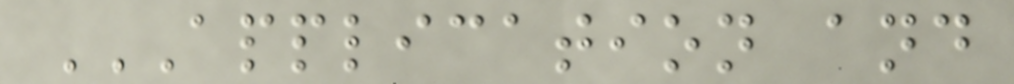APPLICATION AND
